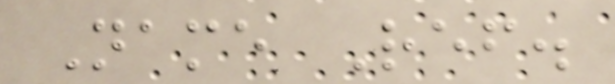Name Ref.
